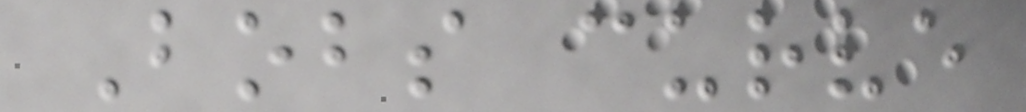Bobs curve
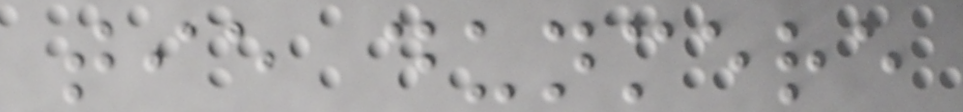tie dunmere
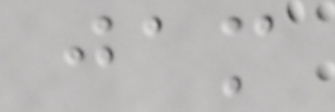jam
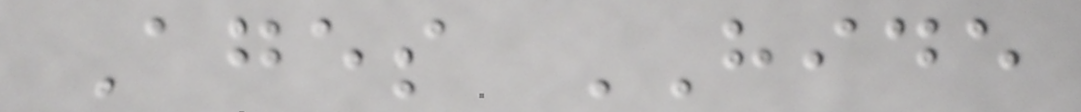Ages HIDE
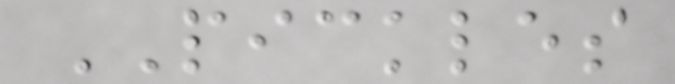PICKLES
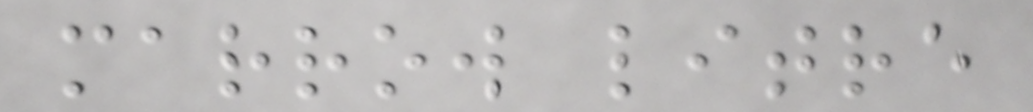marrow litre
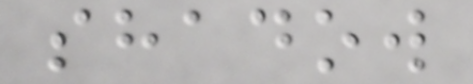shadow
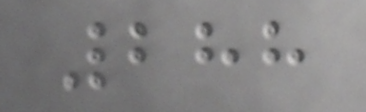288
